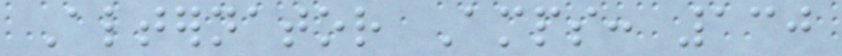Alternator Amps: 130
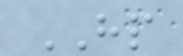HP
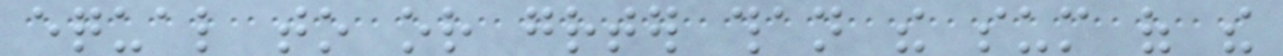equal to or greater than the sum of the
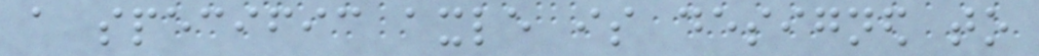a specific axle is designed to
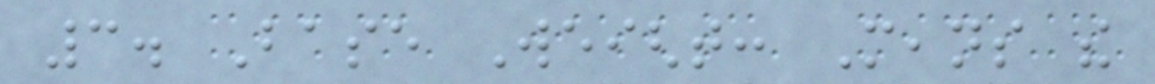3. Base Weight: Means the
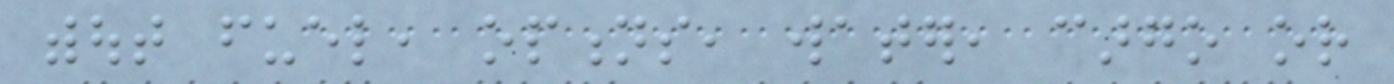without fuel, options, water, cargo or
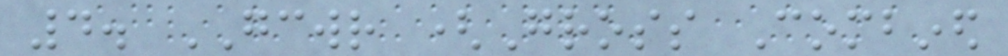4. GCWR (Gross Combined
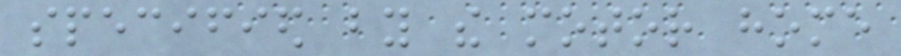specified by the motor home
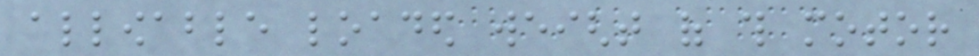allowable loaded weight of this motor
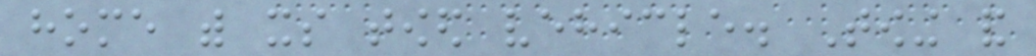home with its towed vehicle. Towing and
